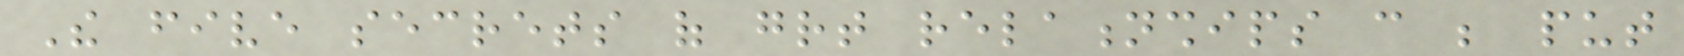The five secrets of great relationships can be put
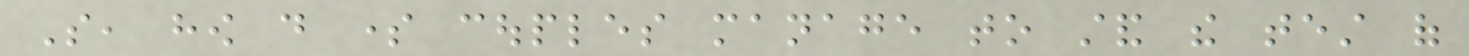So, how do some couples manage to stand the test of
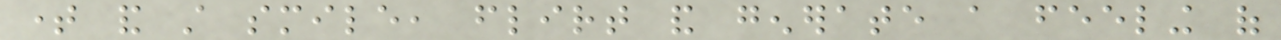time and still smile, flirt and generate a feeling of
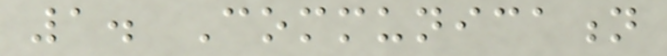1. Communication
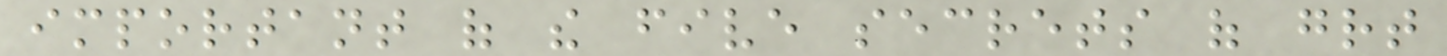important of the five secrets of great
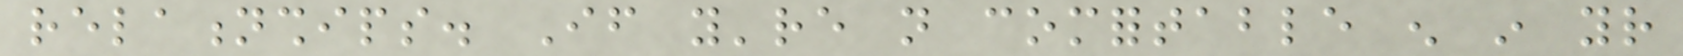relationships. If you're not comfortable enough in your
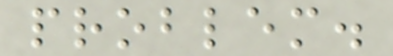problem.
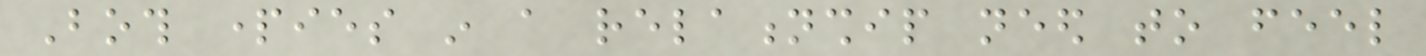Both parties in a relationship need to feel
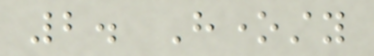2. Honesty
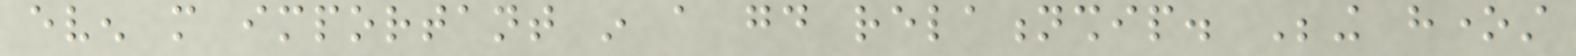even more important in a good relationship. Being honest
